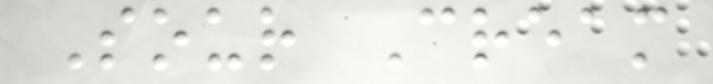Sour Cream
